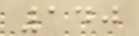140
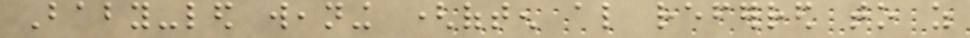Baby-led weaning (often also referred to as
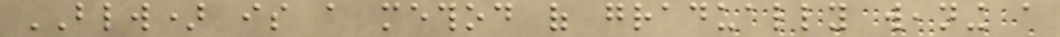BLW) is a method of gradually weaning a
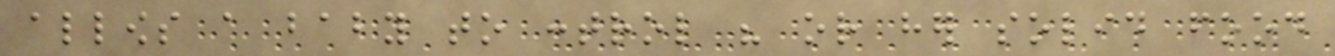allows a baby to control his or her solid food
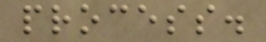process.
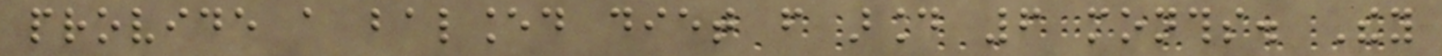provide a balanced diet from around 6 months. They
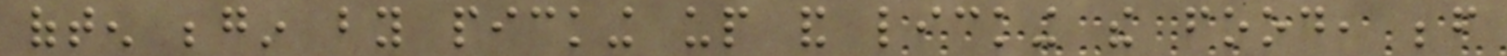often begin by picking up and licking the food, before
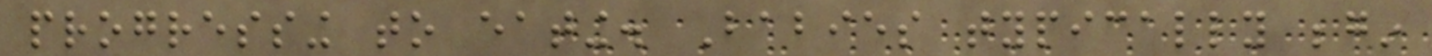progressing to eating. Babies typically begin
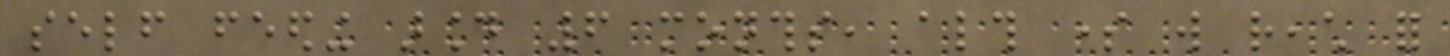self feeding around 6 months, although some will reach for
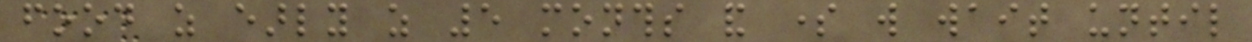food as early as 5 months and some will wait until
